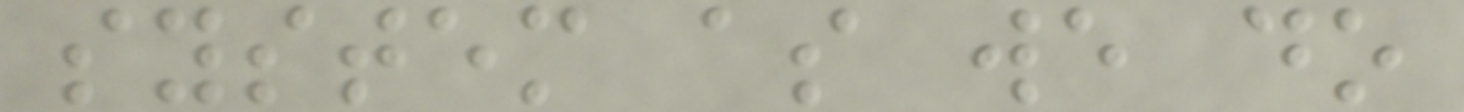system as we do
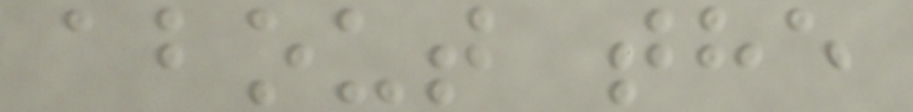about the
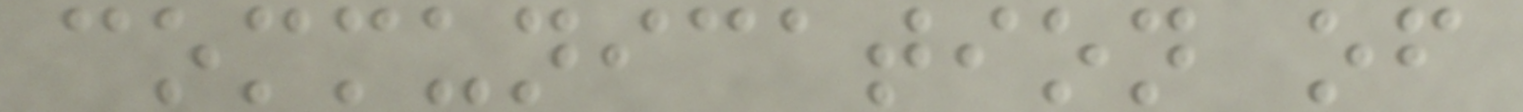communication of
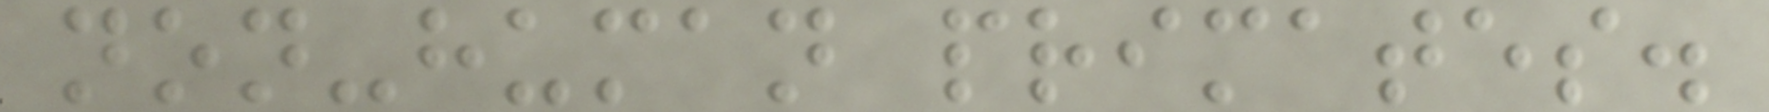non-human primates.
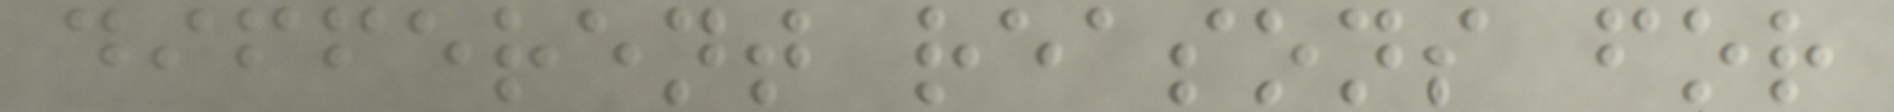different reasons for
